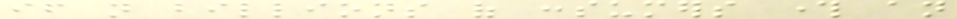if not billions of consumers through an
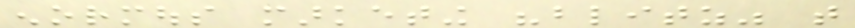enormous marketing "blitz" that
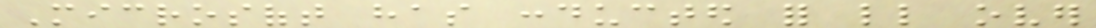Microsoft has conducted for little over
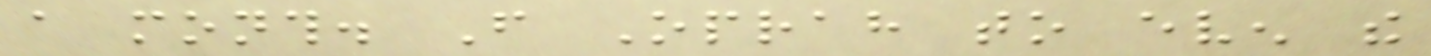a month. From Oprah to even the
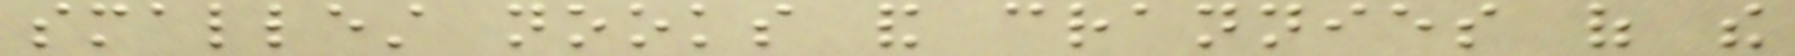smallest nooks and crannies of the
